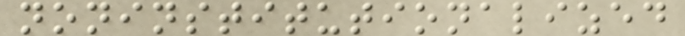noninstitutionalized
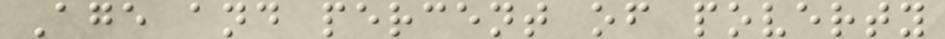Age and percent of poverty
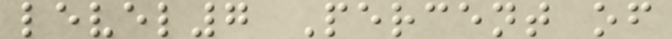level7 Percent of
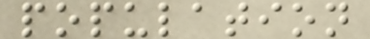population
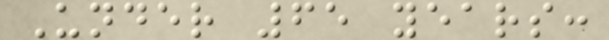Under 65 years:
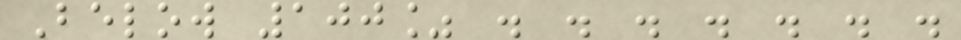Below 100% . . . . . . .
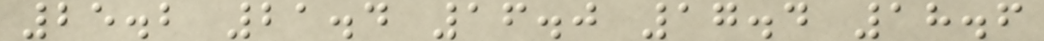25.2 21.4 16.0 17.4 18.6
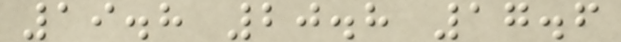19.8 20.8 17.6
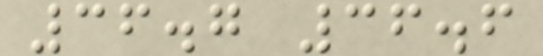36.7 36.6
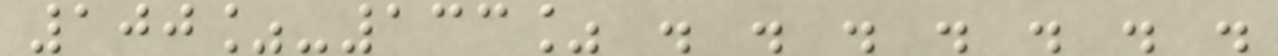100%-133% . . . . . . .
